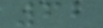62
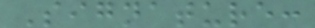Signature:
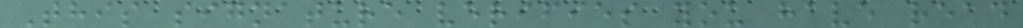This signature verifies you have read
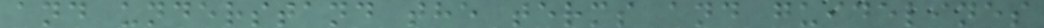and understand the terms and guidelines
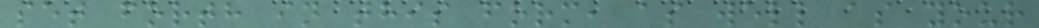set forth in this form, as well as your
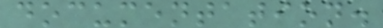documentation.
